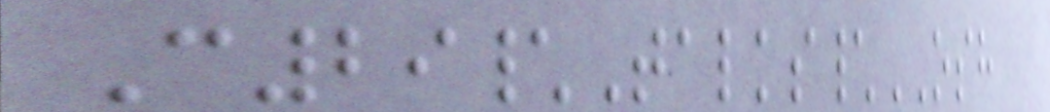C29\Talks\OSH
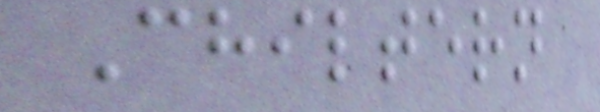Chiltern
